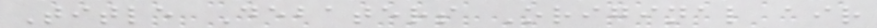Title Debaters Original air
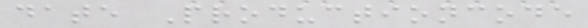date Productioncode
